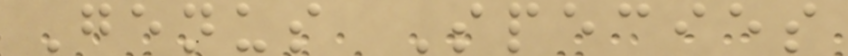Genus Species
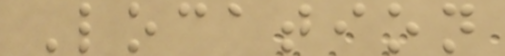Location
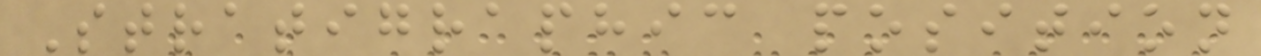Stratigraphic position
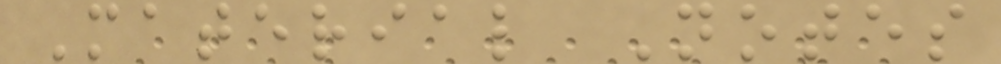Material Notes
